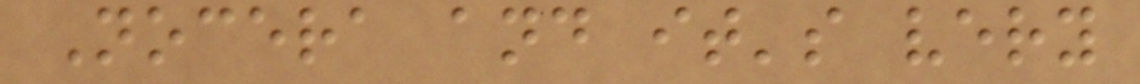Nocera and it's very
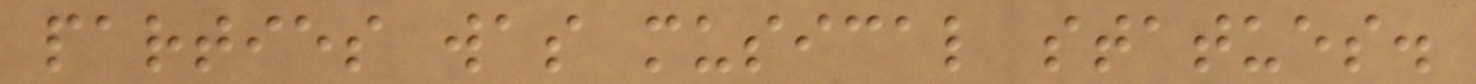parties was musical statues.
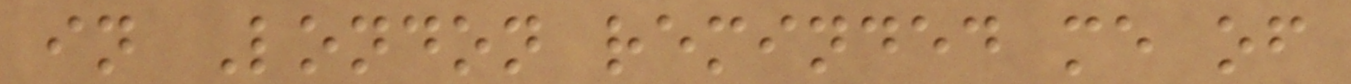in London reminded me of
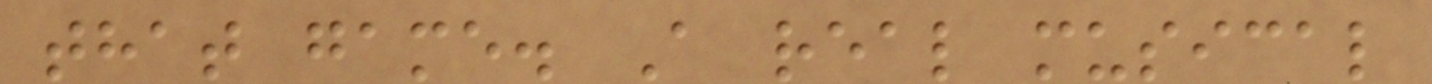that game. A real musical
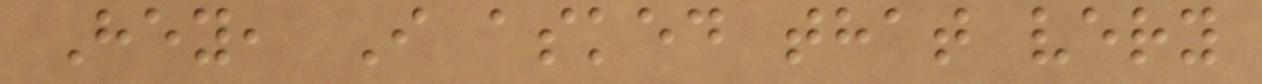Hey, I asked that very
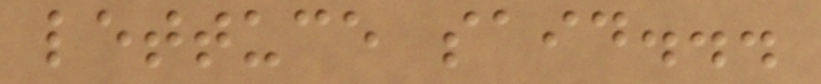lettuce said...
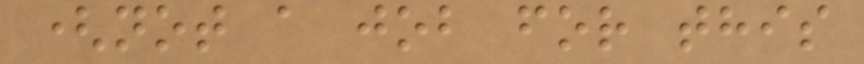(not a job for this
